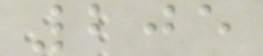205
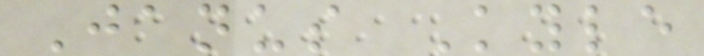Janus Kyle
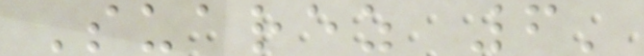Suarez 6'
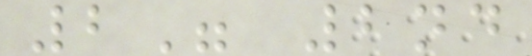2" 2nd
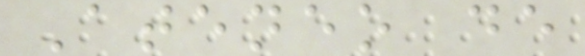Ateneo de
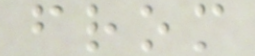from
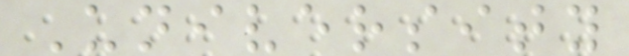University
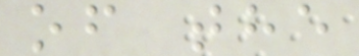of the
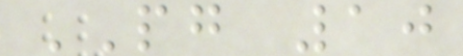PG 10
